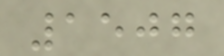1507
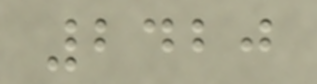2420
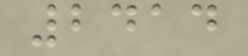2414
